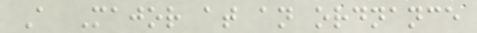A Major at an ordnance
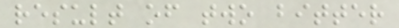result of two bitter
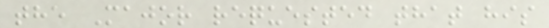the Major requested that his
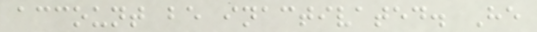account be inactivated. He
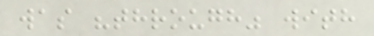was "through" with
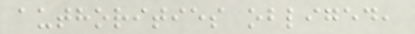authorities obliged,
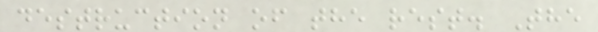destruction of the rest. The
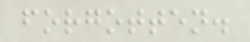forgotten.
